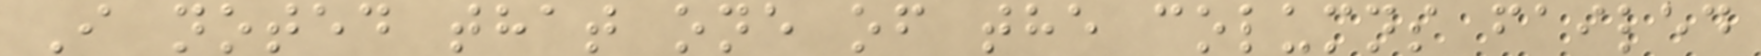I noted that one of the columns failed
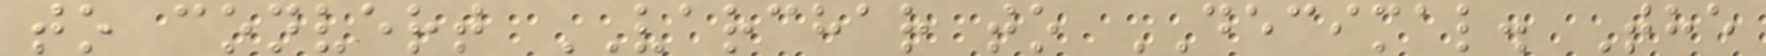to convert VARCHAR to DECIMAL. The
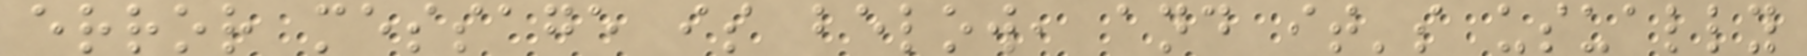error message is below, and it's usually
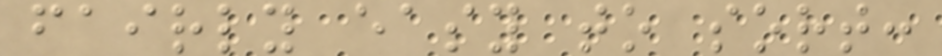fairly easy to sort:
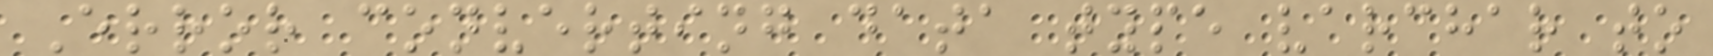Error converting data type varchar to
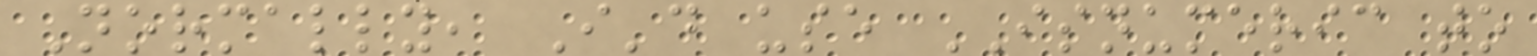Normally, I'd use ISNUMERIC to
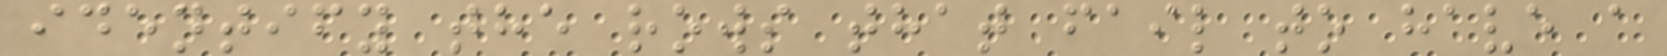identify the rows that fail to have a
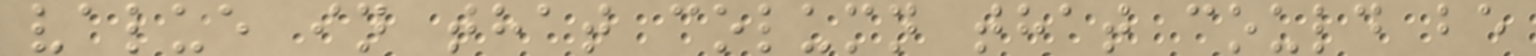value in that column that could be
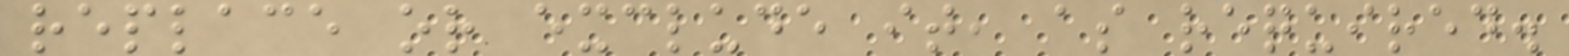replace or exclude it, as required.
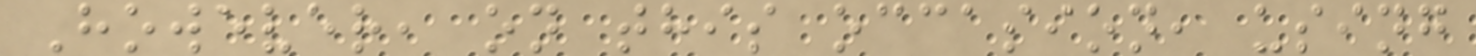However, on this occasion, using
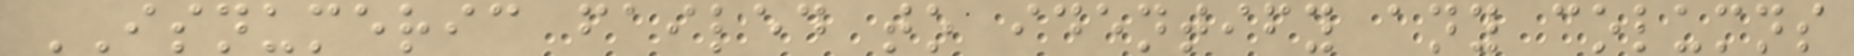ISNUMERIC failed to identify any columns
